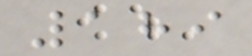189
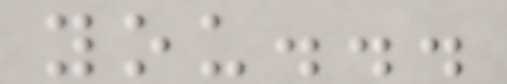you...
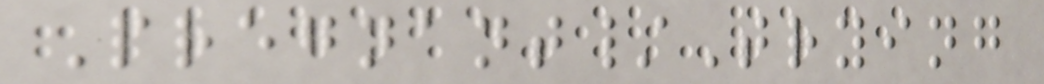Pregnant/Trying
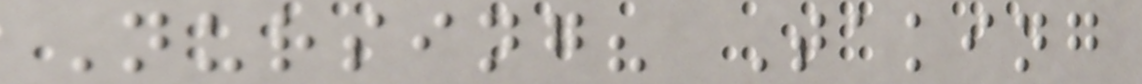Nursing? Taking
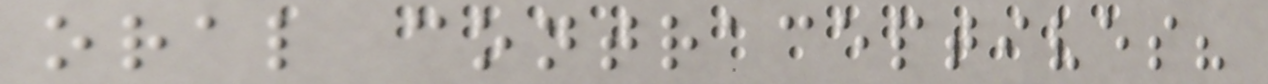oral contraceptives?
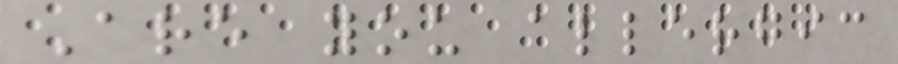Are you allergic
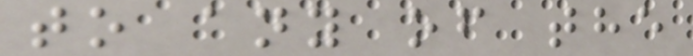to any of the
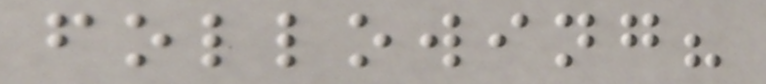following?
